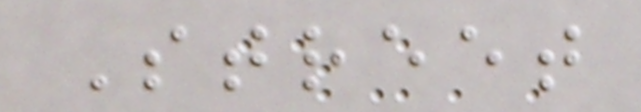Street
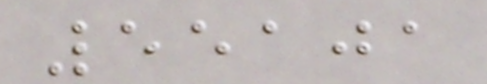55101
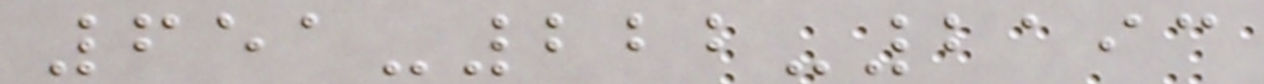651-222-2193
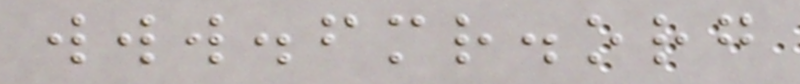www.fmr.org
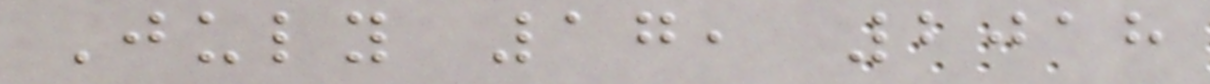July 17, 2018
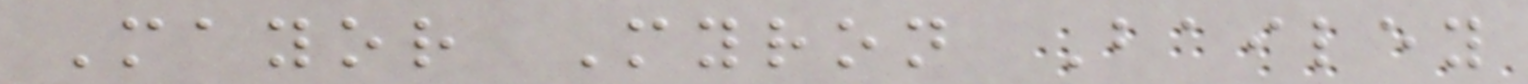Mayor Myron Bailey
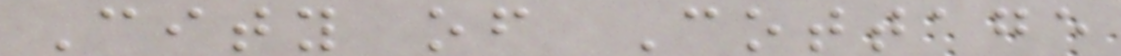City of Cottage
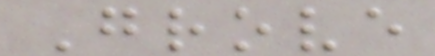Grove
